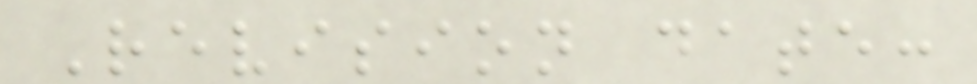Revision date:
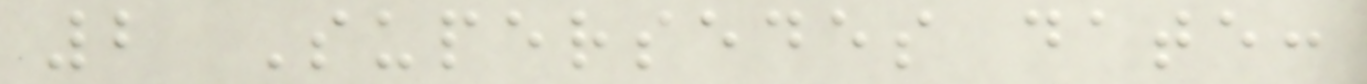2 Supersedes date:
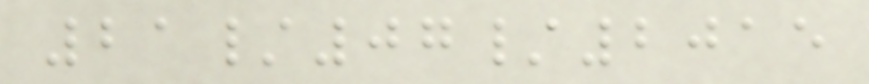21/07/2015
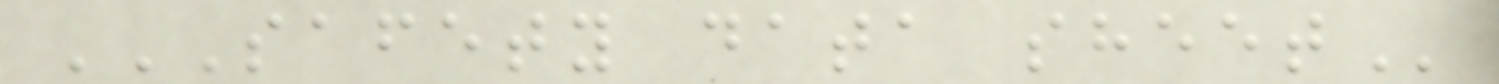SAFETY DATA SHEET
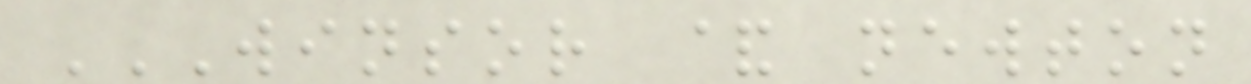WINSOR & NEWTON
